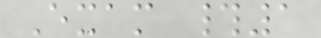Exam #1
